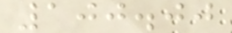100.00
